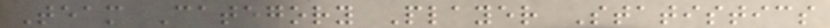Team Category Player Statistics
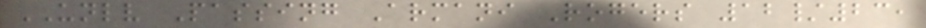UNLV Passing Armani Rogers 12/23,
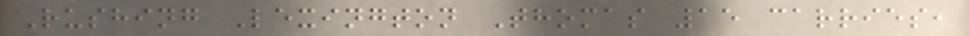Rushing Lexington Thomas 15 carries,
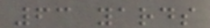63 yards
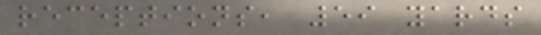receptions, 59 yards
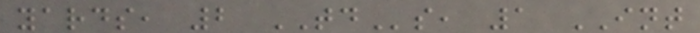yards, 2 TDs, 1 INT
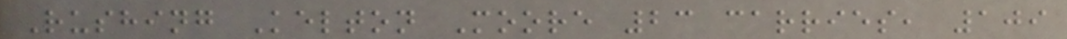Rushing Kelton Moore 23 carries, 109
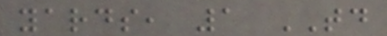yards, 1 TD
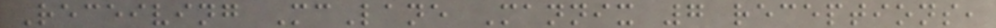Receiving McLane Mannix 7 receptions,
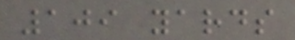109 yards
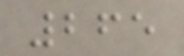265
